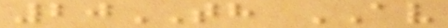20TH AV
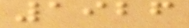1926
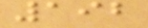192
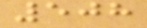508
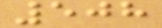508
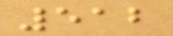512
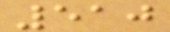510
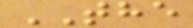THE
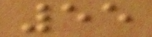55
